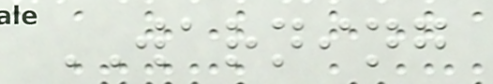WARNING
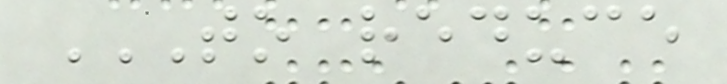TO REDUCE
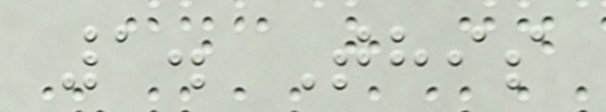1. This
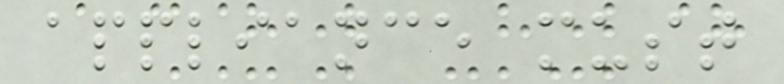appliance must
